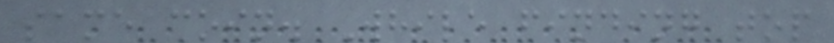same coin. While finding top
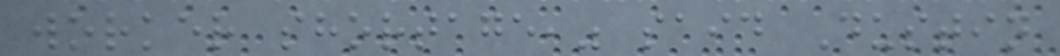worker shortage," said Dustin
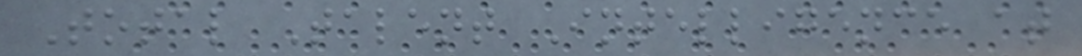Total Talent Intelligence at
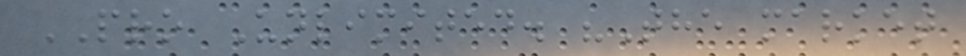PRO Unlimited. "The market
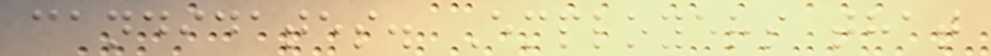candidates. Employers that
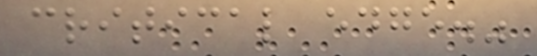critical edge."
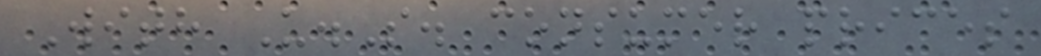With U.S. consumer prices
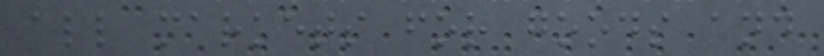all markets for goods and
